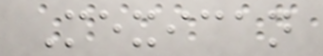Mexican
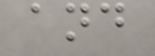and
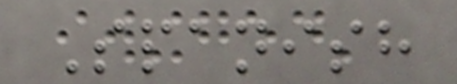Spanish
